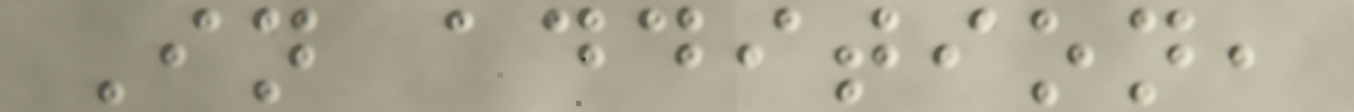In addition,
